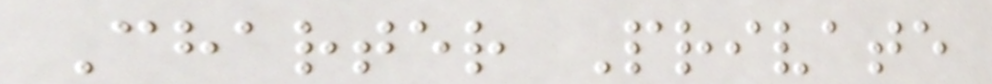Charter Private
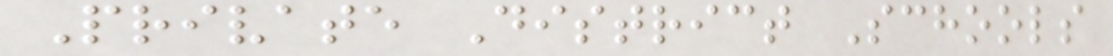Private District Schools
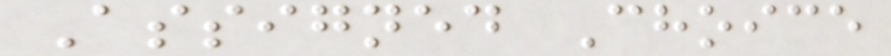Assigned Choice
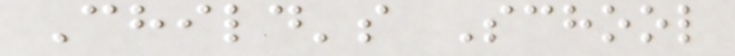Child's School
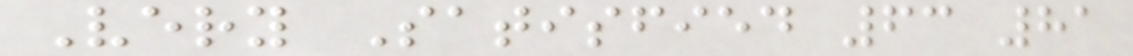Very Satisfied 63 81
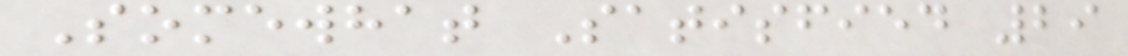Somewhat Satisfied 29
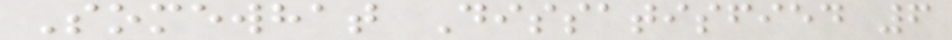Somewhat Dissatisfied 6
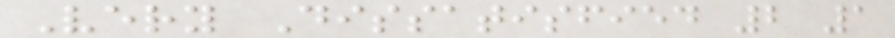Very Dissatisfied 2 1
